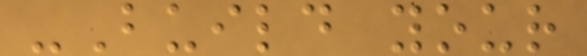-Build your
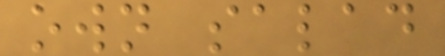own salad
